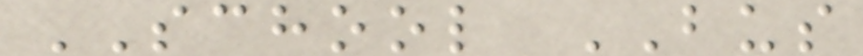SCHOOL BUS
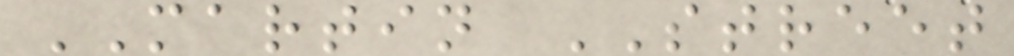MARTIN STREET
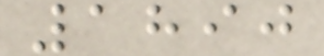1890
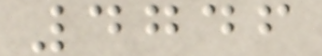4746
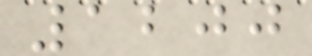1200
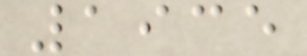1935
